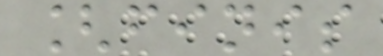[finis
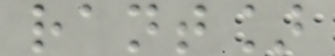rant]
